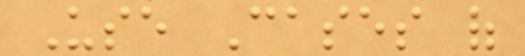Use Cases of
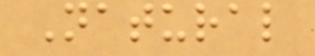Natural
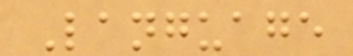Language
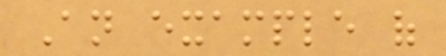An example of
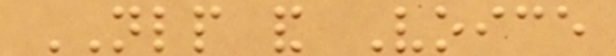NLP and Voice
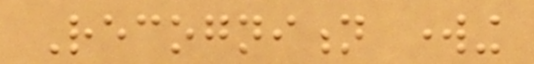Recognition working
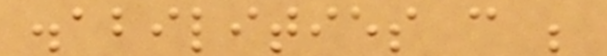disabilities can be
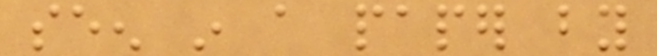seen in a paper by
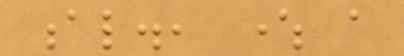al., where a
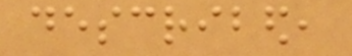described,
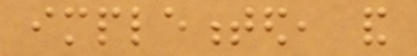implemented, and
